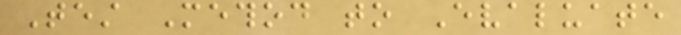Test Method to Evaluate
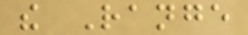the Range
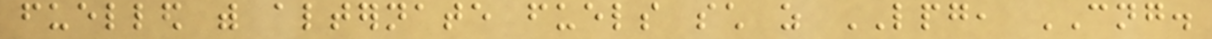fuelled with alternate fuels such as LPG, CNG.
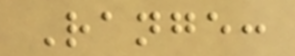Range:
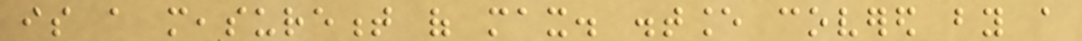is a measurement of max. distance covered by a
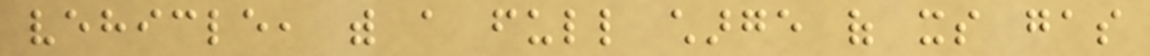vehicle, with a full charge of its gas
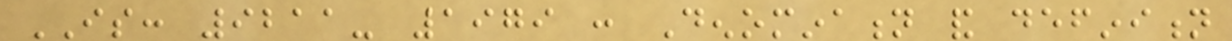IS: 9211- 1979 : Denomination and definition
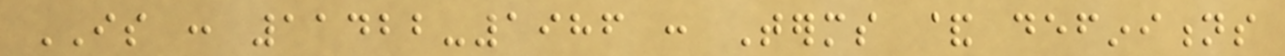IS : 11422-1986 : Terms & definitions
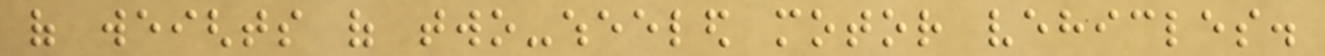of weights of two-wheeled motor vehicles.
